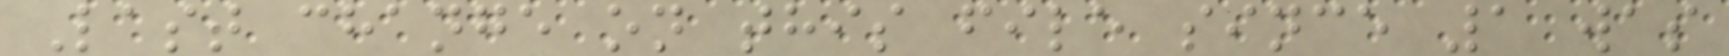Last change on this file since 1 was
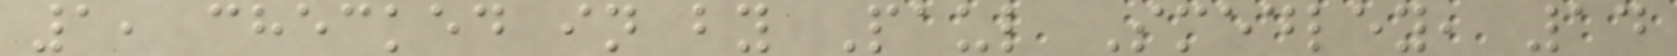1, checked in by Paul Smedley, 14
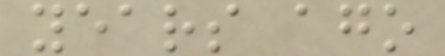years ago
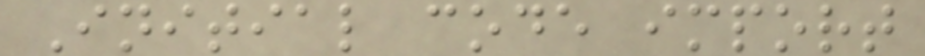Initial code import
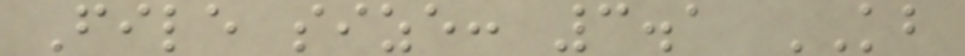File size: 3.1 KB
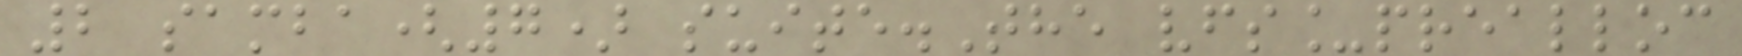2 samba(7) suite.The vfs_prealloc
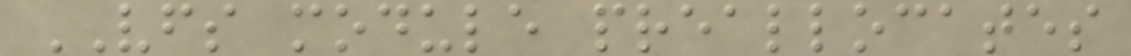VFS module preallocates
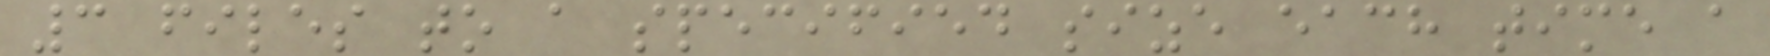3 files to a specified size each time a
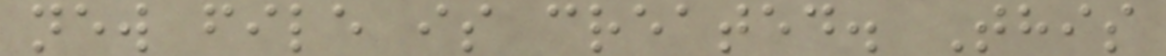new file is created. This
